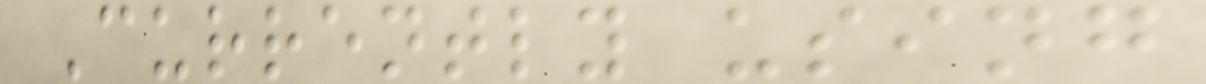Currently using
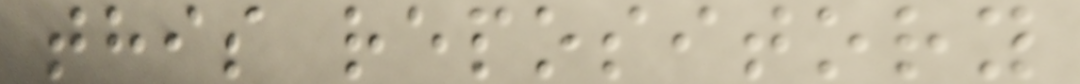this repository
